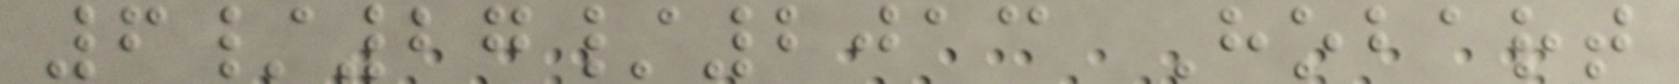6/27/2013 Hobart
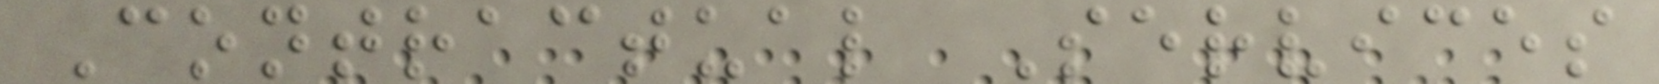Contractual Services
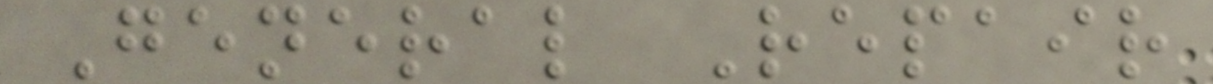General Repair
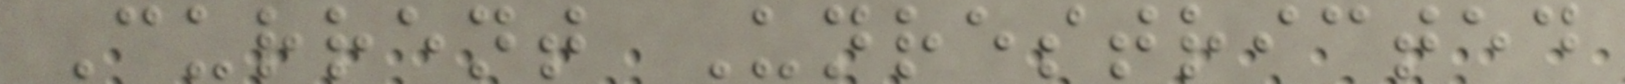Current Unrestricted
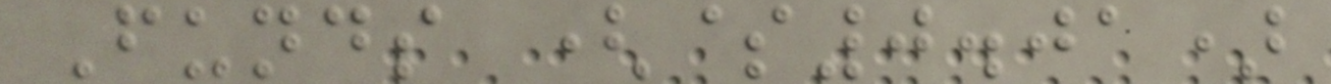Funds ($0.01)
